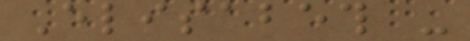Elisabeth -
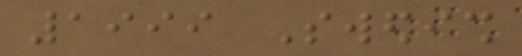1999 Swedish
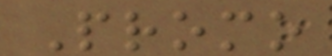Promo
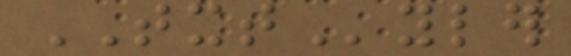TXTyler
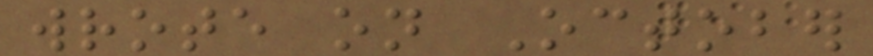wrote on October
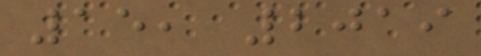15, 2019
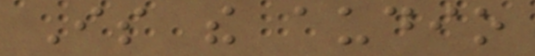Is the audio
